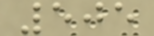505
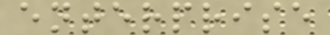enterprise
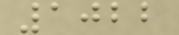1022
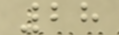28
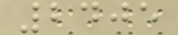2405
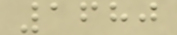1680
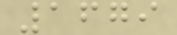1679
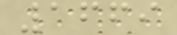1669
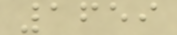1659
